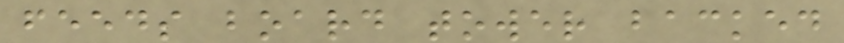feeds board tower backed
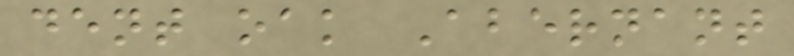dent oak Abernant
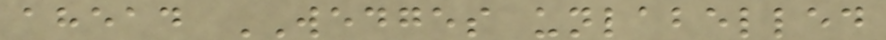ahead WEDGES unlabelled
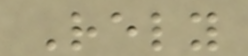Rely
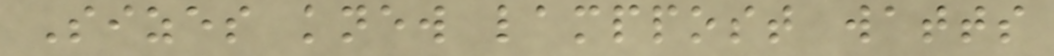Sizes knew lamppost watts
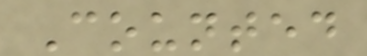Counted
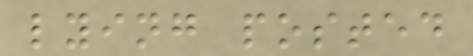lying posted
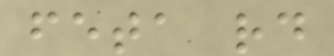feta rd
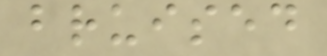bruised
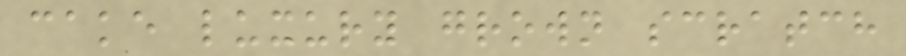cake luxury grown scratch
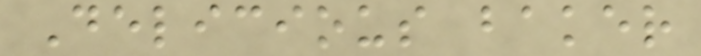Delicious baker
